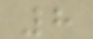8
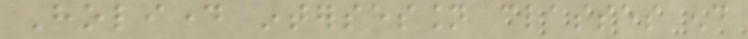Holiday intersession classes end
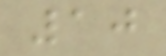10
